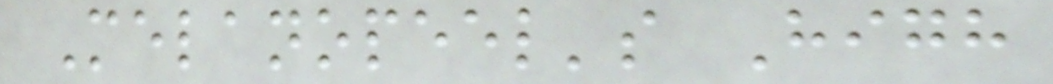Melanopeel's High
